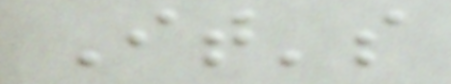It's
